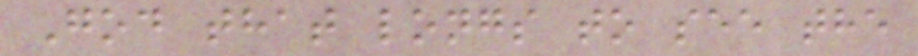God that longs to see the
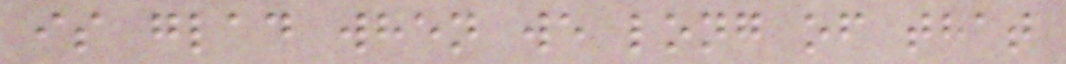is glad when we long of that
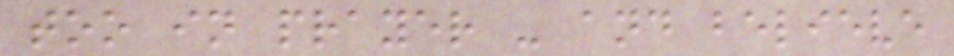too in prayer - and believe
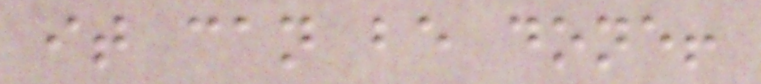it can be done!
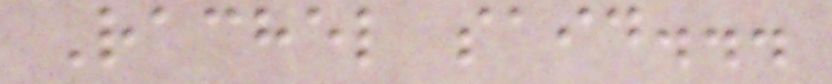Rachel said...
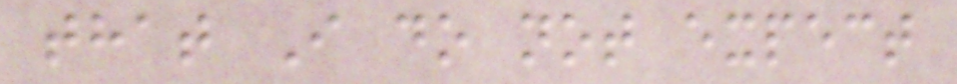that I do not expect
